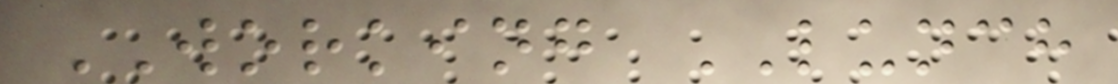WORKING LUNCH
